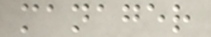manager
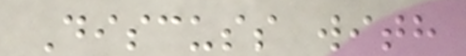Discuss with
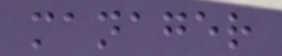manager
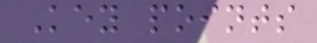Key points
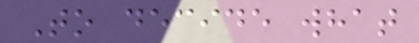To decide what
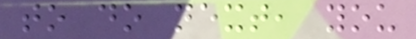to do next, you
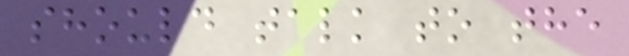should talk to the
